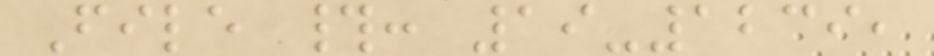File #: 19-1239,
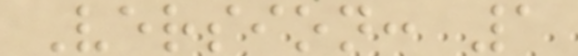Version: 1
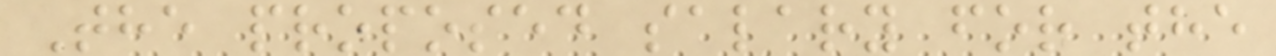The proposed salary for the
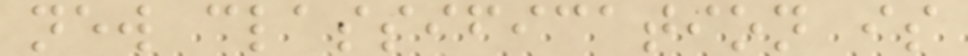new classification is
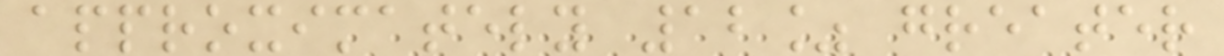approximately 12% greater
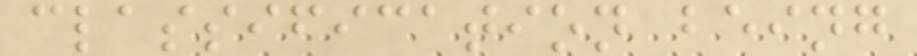classification being
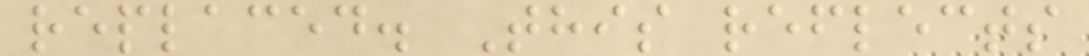replaced. This reflects
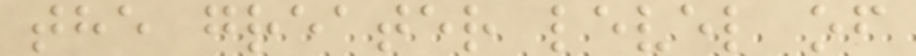the greater level of
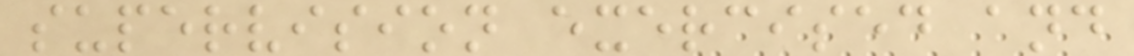supervision exercised and
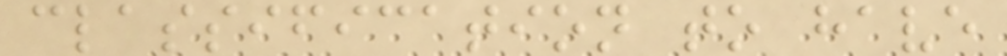classification to have
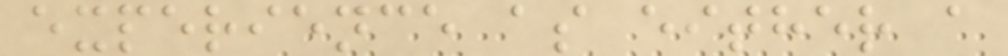experience as either a
